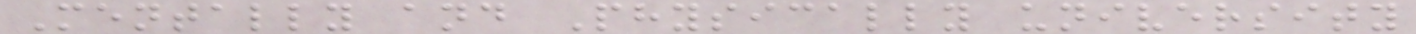Mentally and Physically university
